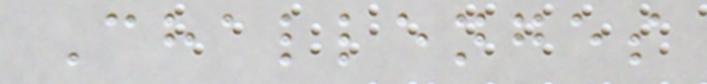Challenges
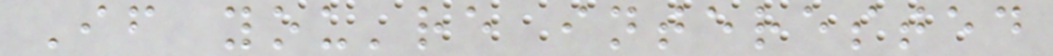If you're interested
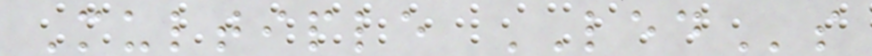Multiple LEDs
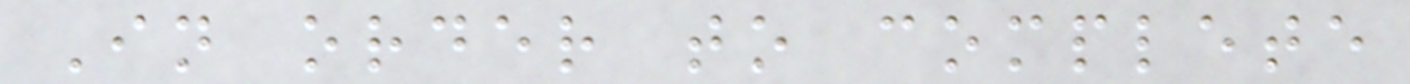In order to complete
